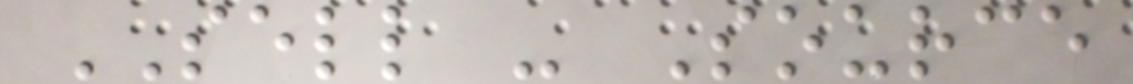SELL - Source
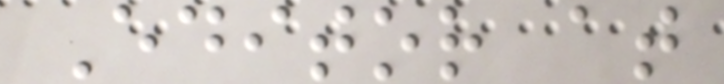Editor at
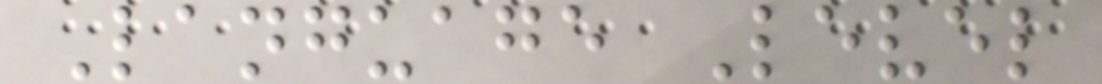Language Level
